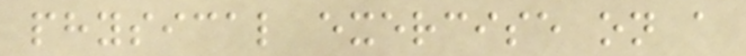physical exercise on a
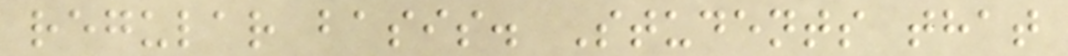regular basis. Students that
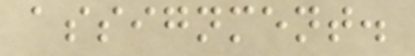assignment.
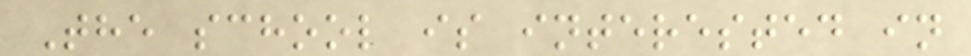The school is interested in
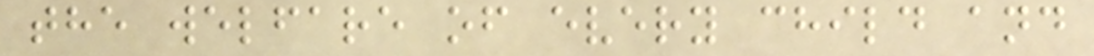the welfare of every child and
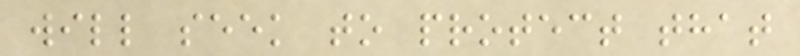will seek to protect that
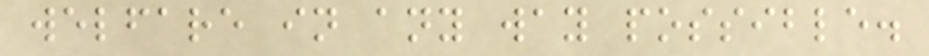welfare in any way possible.
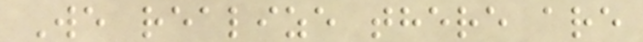We realize there are
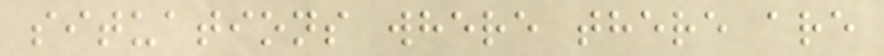situations where there are
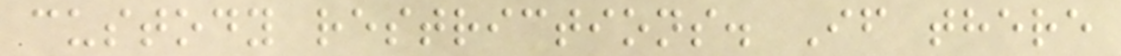custody restrictions. If there
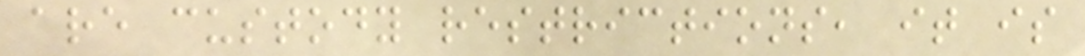are custody restrictions, it is
